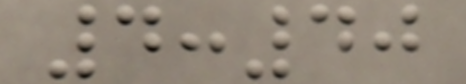4:40
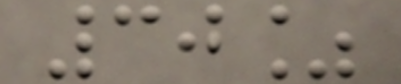30%
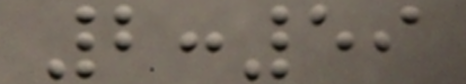2:59
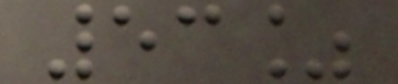53%
